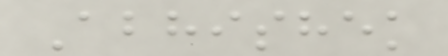Abhishek
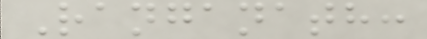Ranganath:
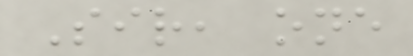Sir, one
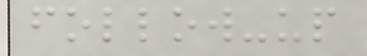follow-up
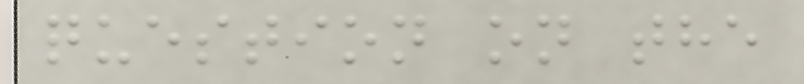question on the
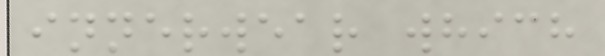innerwear which
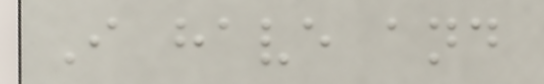I have and
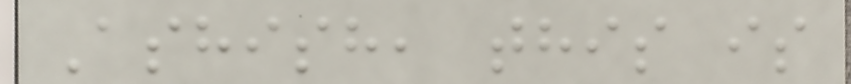Ashish, this is
